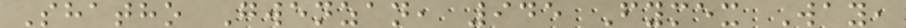Shatho Gwenzan, 945 Fymex Way,
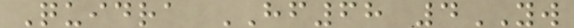Quidra HF68 4YW
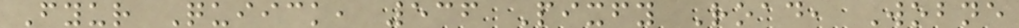Fyur Quiick, 536 Pixfy Road, Wobne
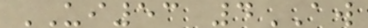UI53 4AW
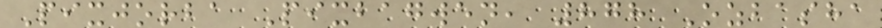Pixjorba Pixbagwen, 878 Ozbasha
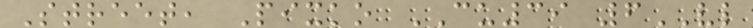Street, Pixko CU39 6VL
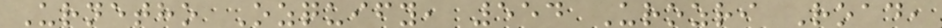Urnetho Ozquify, 554 Urozri Road,
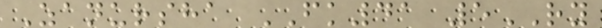Zanursha FK41 5RY
